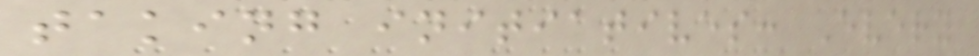taking initiatives: Every
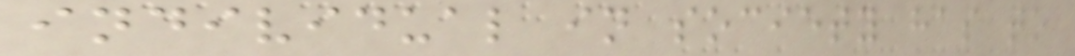individual in society has to
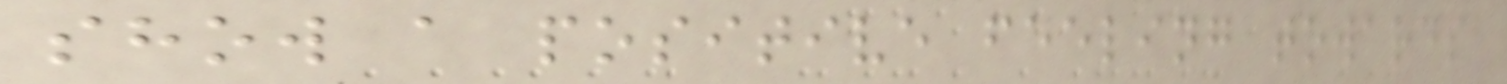show a positive feeling towards
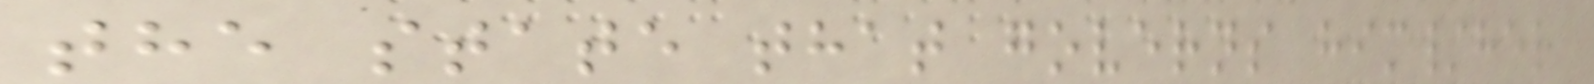the state that governs him/her
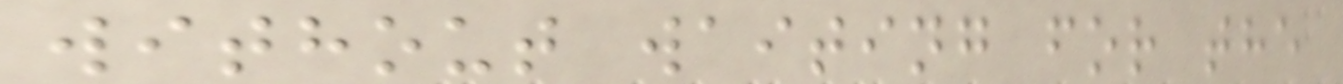without waiting for the
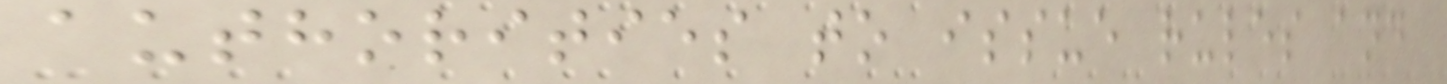authorities to issue rules and
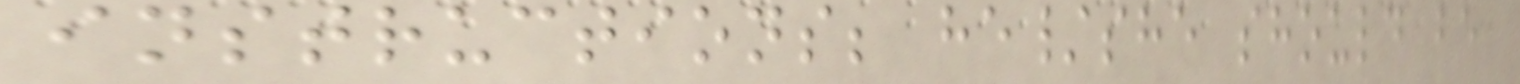instructions; he/she should be
